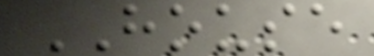HOUSE
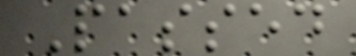Passed
